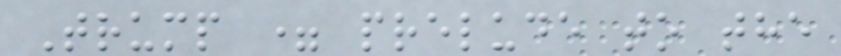Trump = prelude to the
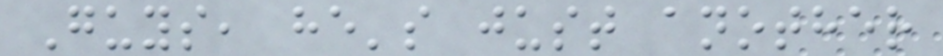Guys, he's just another
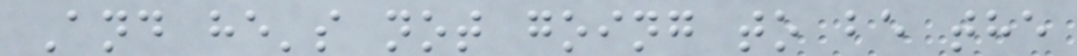And he's not going to be the
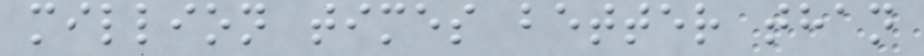million times better than
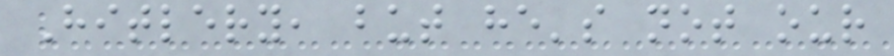Hitlery, but he's not our
